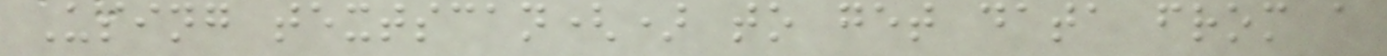Using textscan() to get data from a
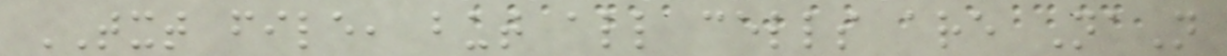TXT file, but all cells are NaN
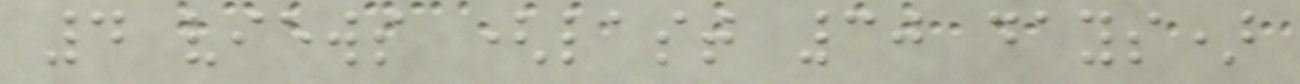4 views (last 30 days)
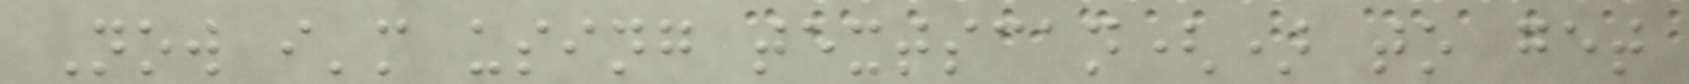Now i'm using textscan() to get
